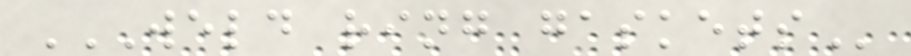WELD RING GASKETS
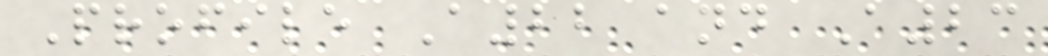Profile A22 and A23
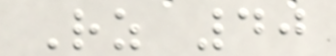Rz 40
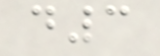d3
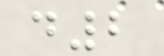d2
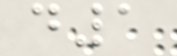d1
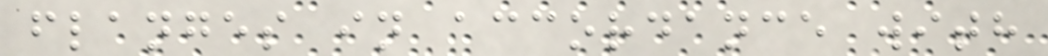flanges in accordance with
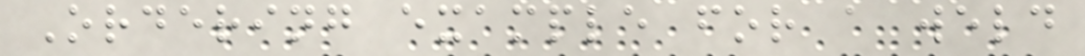Ordering example for a weld
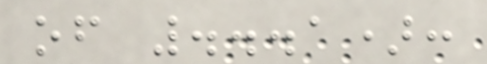of ...1):
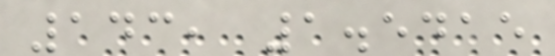143, 1.5415
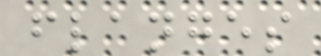flanges
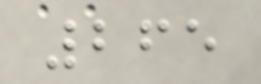265
